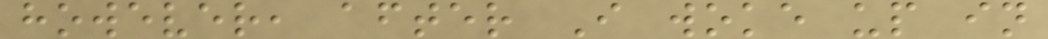however, after I woke up in
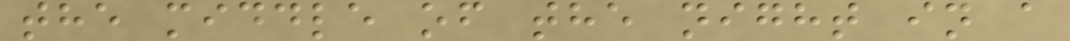the middle of the night in a
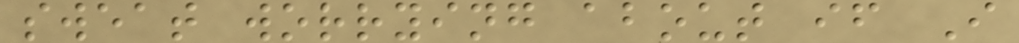sweat worrying about if I
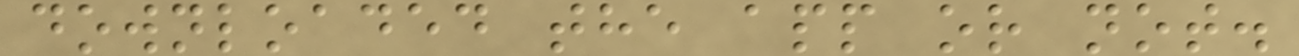downloaded the app or not.
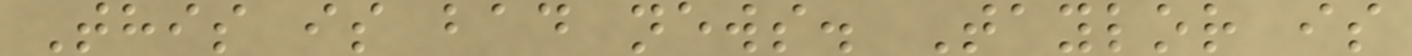This is bad news. Taylor is
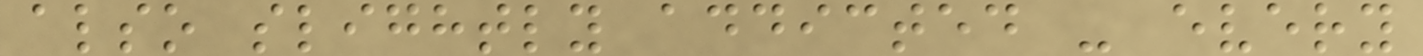also slightly addicted - every
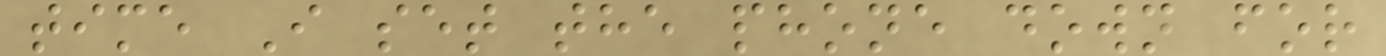time I set the phone down for
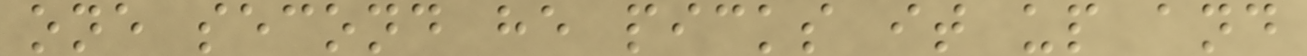one second he picks it up and
